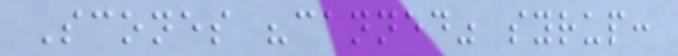Scones "canned" syrup:
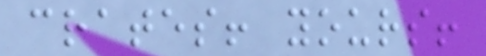crates! yours!
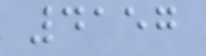4157
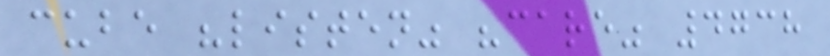cube "listen" "care" 4738
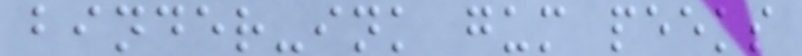binder-ink gum peeks
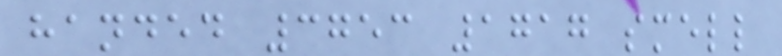handed 3753 1717 smell
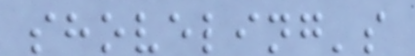shoveling's
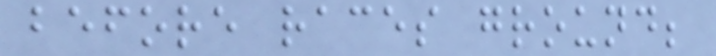before races ground;
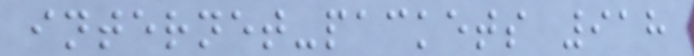internet-packets 918
